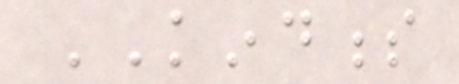KINDNESS
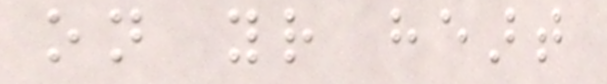on your heart
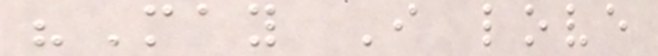"May I love
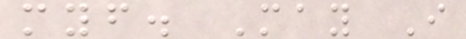myself. May I
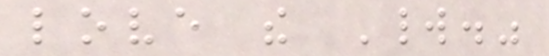love the World."
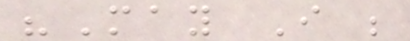"May I be
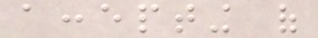accepting of
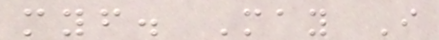myself. May I
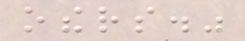others."
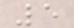5
